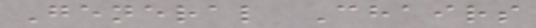General Chairs
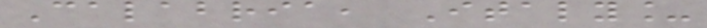Calabria, Italy_
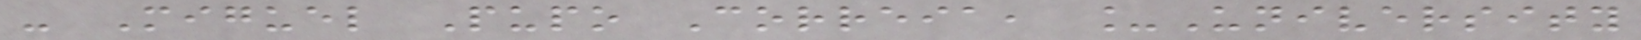- Miguel Pupo Correia, _University
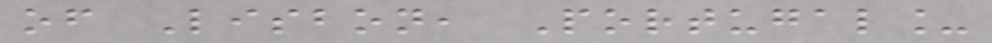of Lisbon, Portugal_
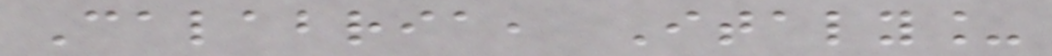Calabria, Italy_
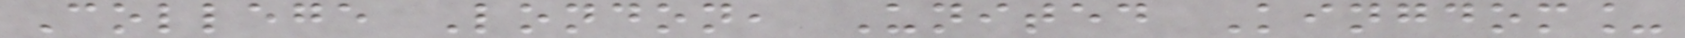College London, United Kingdom_
